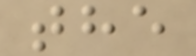the
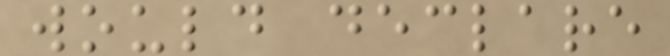would declare
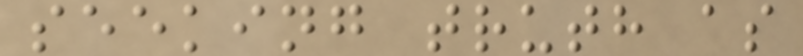seeking truth as
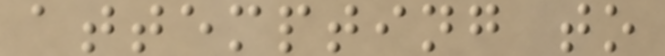attempting to
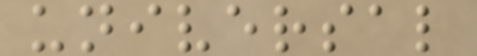universal
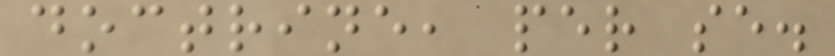doctrine, per se.
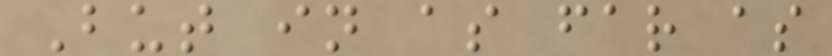But in as far as
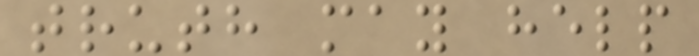truth may help
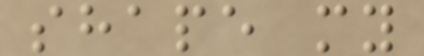shape my
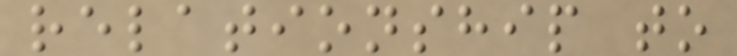relationship to
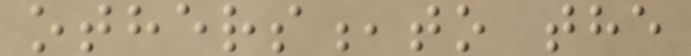others,to the
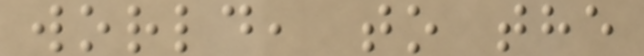world, to the
